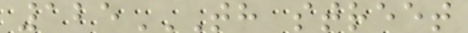125TH STREET
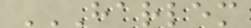HARLEM
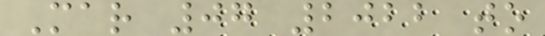Mar 07 2022 to
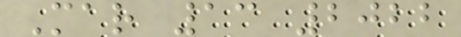Mar 13 2022
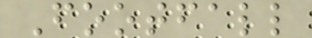Footfall
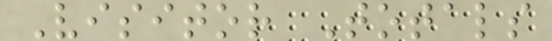Visitor Totals
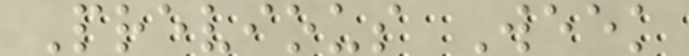Previous Week
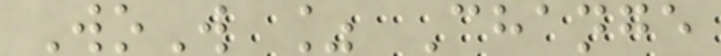WoW % Change
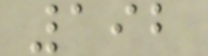192
